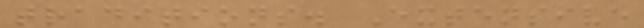traditions. Extensive
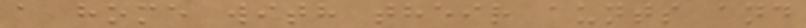a home with their aunts and
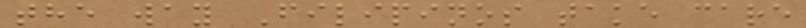the way Filipinos take care
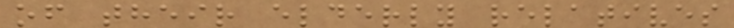of their elderly relatives
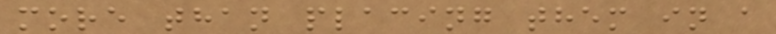more than placing them in a
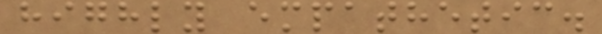highly empathetic.
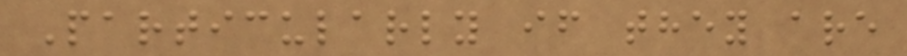Particularly if they are
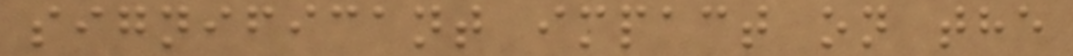significant impact on the
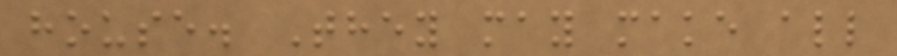house. They may make all
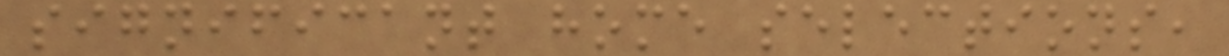significant home selections,
